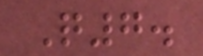Q7.
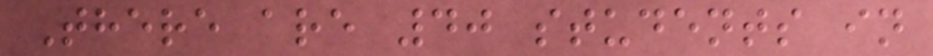There are 40 students in
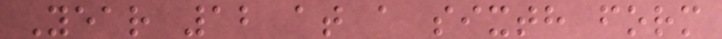Year 12 at a sixth form
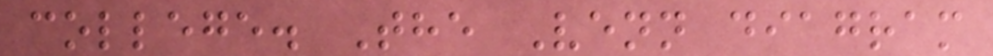college. The Venn diagram
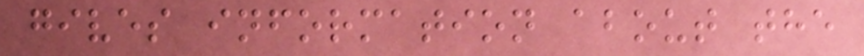gives information about the
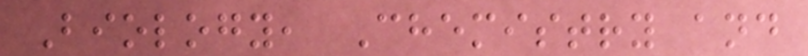Biology, Chemistry and
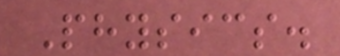Physics.
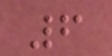6
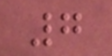7
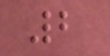2
